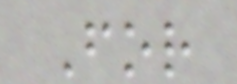For
